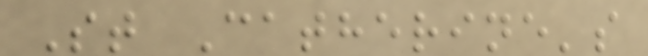St Catherine's
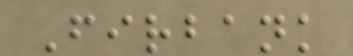Firbank
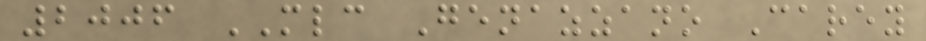2006 MLC Genazzano Carey
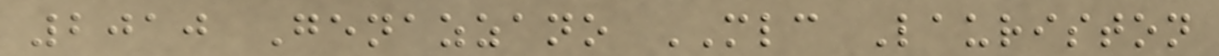2010 Genazzano MLC Lauriston
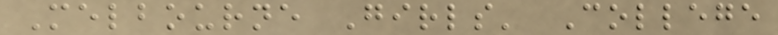Melbourne Girls' College
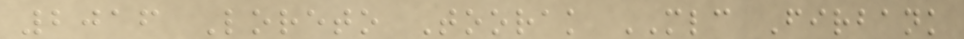2016 Loreto Toorak MLC Firbank
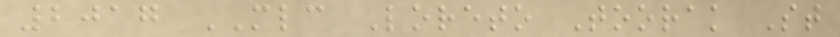2017 MLC Loreto Toorak St
